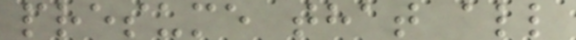presume that all
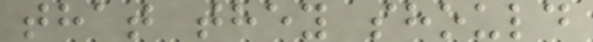that they should
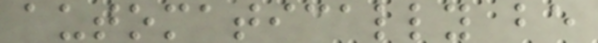automatically be
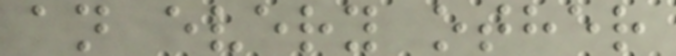an every other
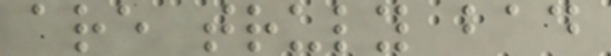are truly bad
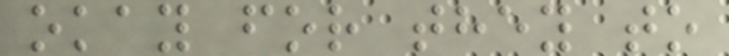okay for they to
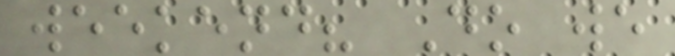weekend? Do we
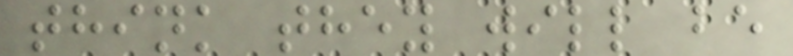think they will be
